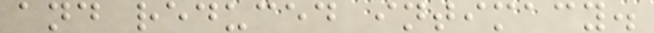and reduced intimacy.
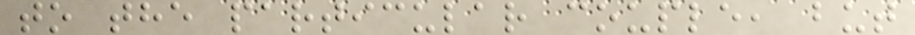to the particular couple, but
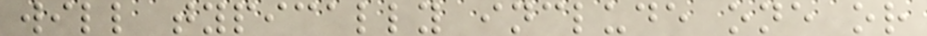will typically include one or
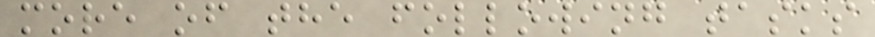more of the following tasks
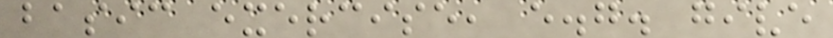basic exercise, e.g. give
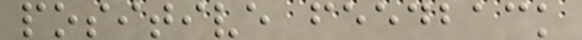positive feedback
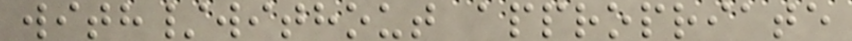with/without appropriate
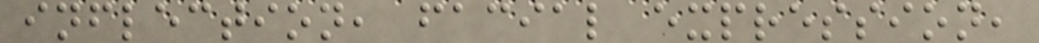inflection, facial expression,
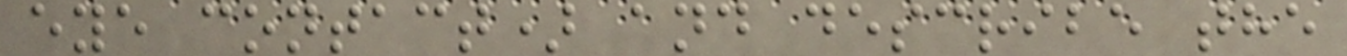eye contact) and describe the
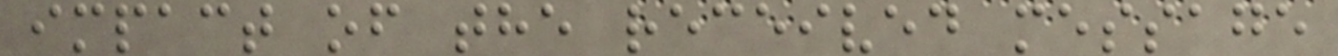impact of the received message
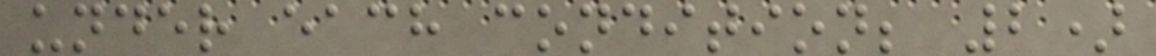under each condition; 2)
